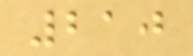210
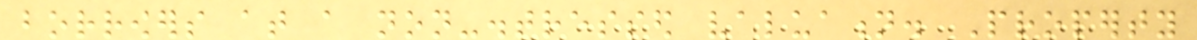borrowers at a non-distressed valuation. Property
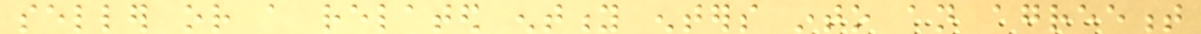seller or a related entity enters into an agreement
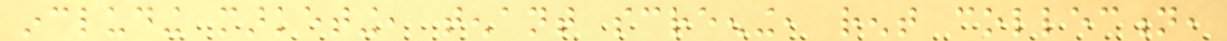including marketing, tenant screening, rent collection,
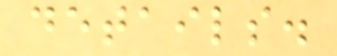details.
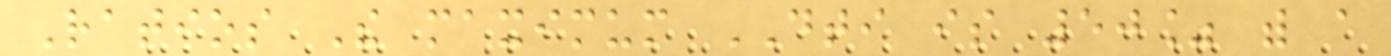Ratios The maximum DTI is 50% with a
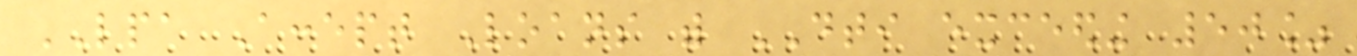LPA Accept Loans with DTI exceeding 50%
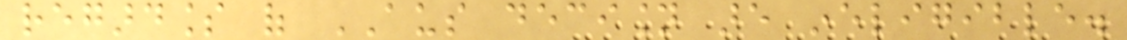regardless of AUS decision are ineligible.
